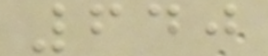640
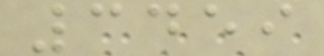3459
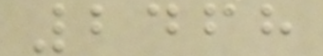2468
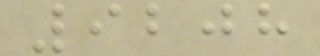9208
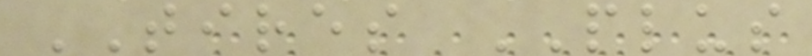TIRES PLUS
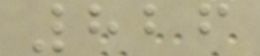826
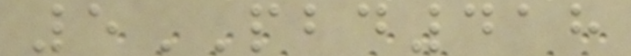5PBD418
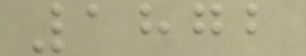1872
